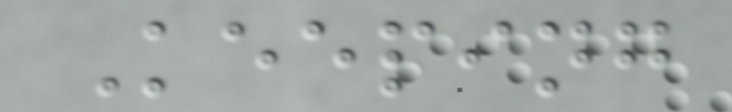Keeping
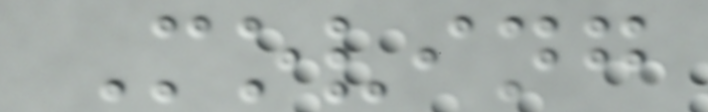Moving
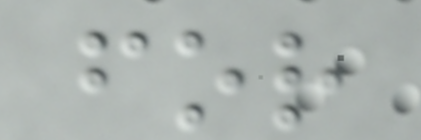for
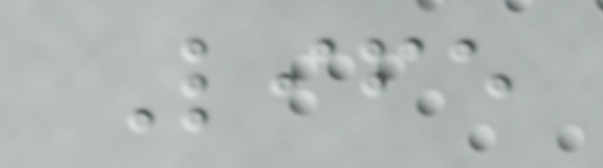Life
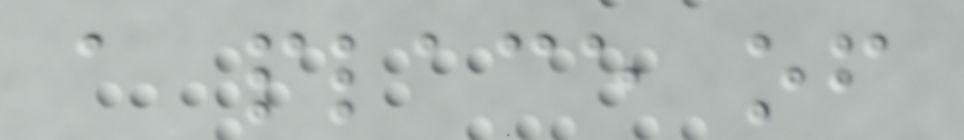a place of
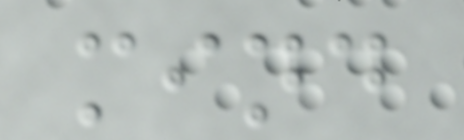mind
